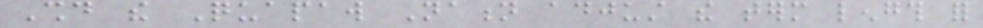Should the Quapaw Nation adjust the term length for
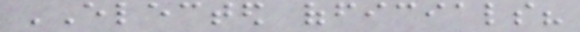ELECTED officials?
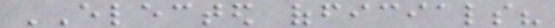ELECTED officials?
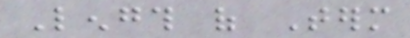Length of Term
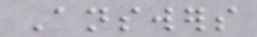Answers
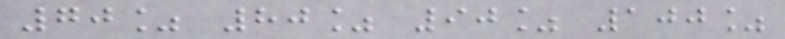70% 80% 90% 100%
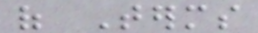of Terms
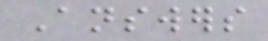Answers
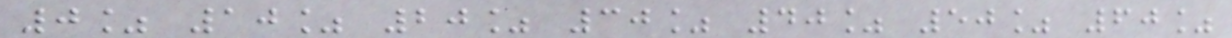0% 10% 20% 30% 40% 50% 60%
